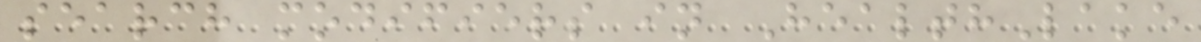search modifiers in HealthLake
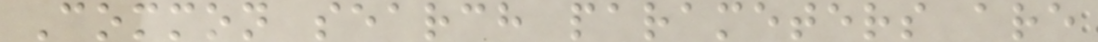Common search parameters are
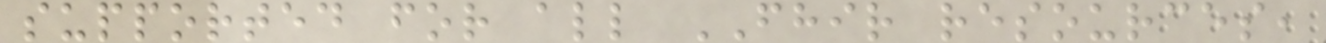supported for all FHIR resources,
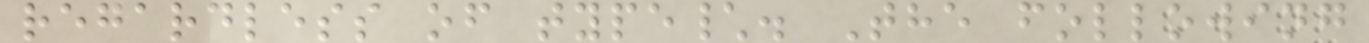regardless of type\. The following
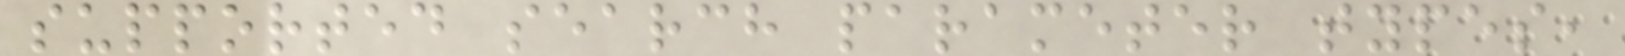supported search parameter types,
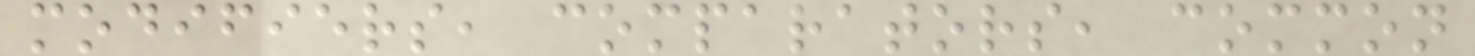modifiers, comparators, common
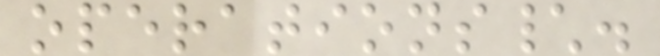operations\.
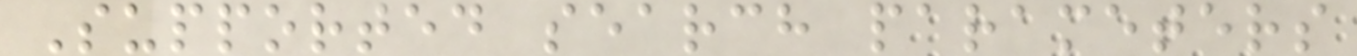Supported search parameters
